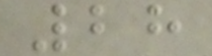28
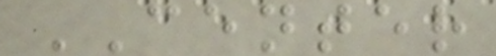CENTER
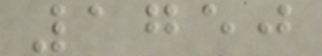1750
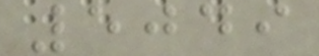5049
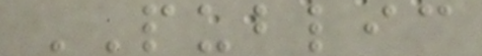PUBLIC
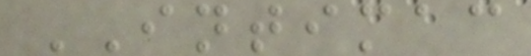INTIMAC
